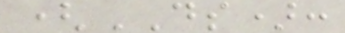(DS):
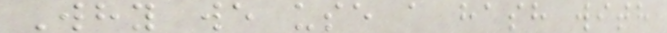Why we use a hash with
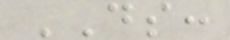DS:
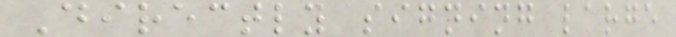Directly signing large
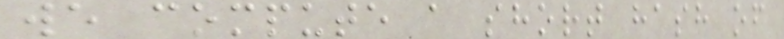we compute a short hash of
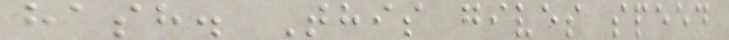hash. This gives speed
